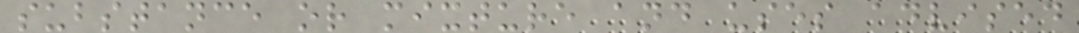substance or mixture and uses advised
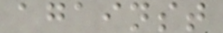against
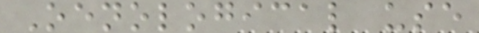Oenological use
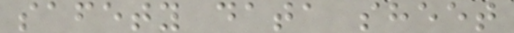safety data sheet
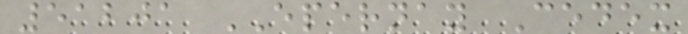51201 EPERNAY Cedex
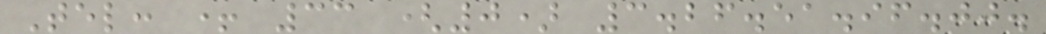Tel: + 33 (0) 3.26.51.96.00.
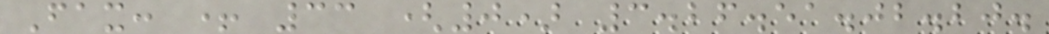Fax: + 33 (0) 3.26.51.02.20.
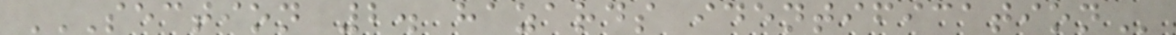SECTION 2. HAZARDS IDENTIFICATION
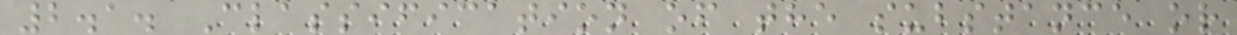2.1. Classification of the substance or
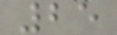25
